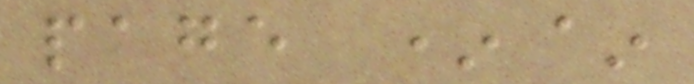page *~
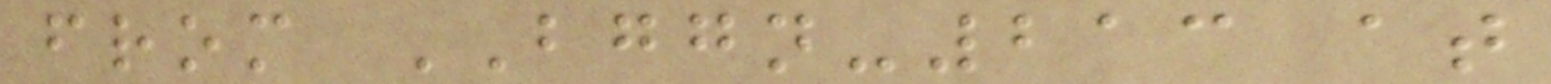from BGGN-213 at
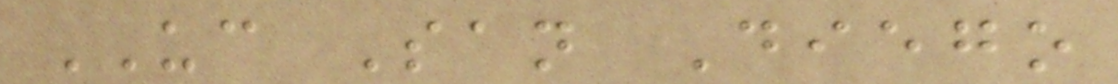UC San Diego
